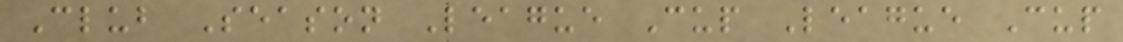Club Season League Cup League Cup
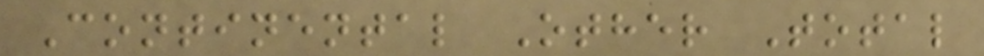Continental Other Total
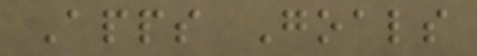Apps Goals
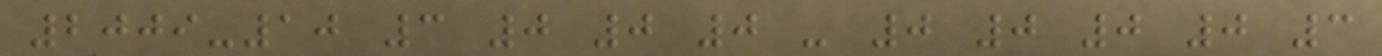2009-10 3 0 0 0 - 0 0 0 0 3
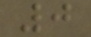0
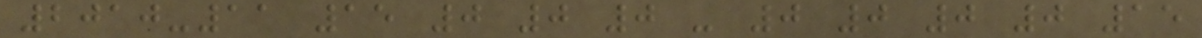2010-11 15 0 0 0 - 0 0 0 0 15
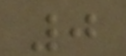0
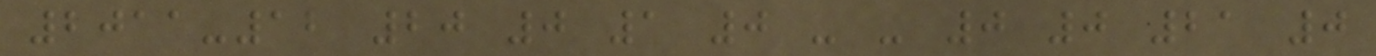2011-12 20 0 1 0 - - 0 0 21 0
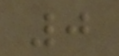0
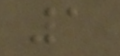1
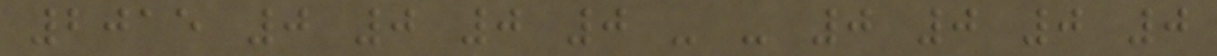2015 0 0 0 0 - - 0 0 0 0
